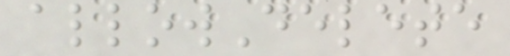allowDelete
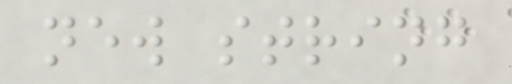new string
